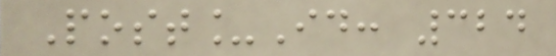Post_Id: 324
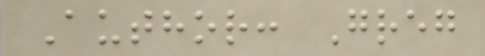Author: Greg
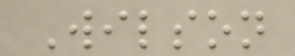Wilson
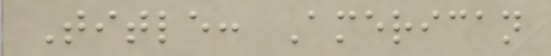Title: American
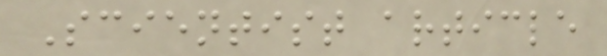Scientist article
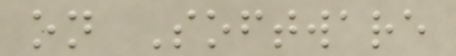on Software
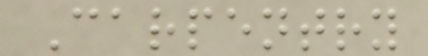Carpentry
